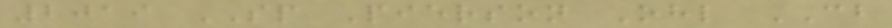2019 SP Pierson Ohl CB
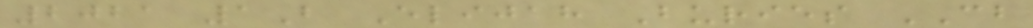2021 1B Elijah Buries CB
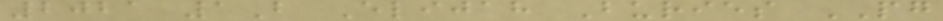2021 1B Elijah Buries PG
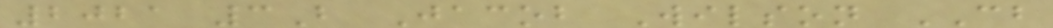2021 3B Jacob Wilson CB
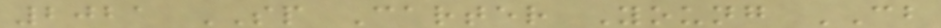2021 SP Carter Young CB
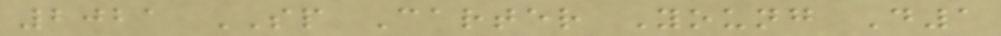2021 SP Carter Young D1
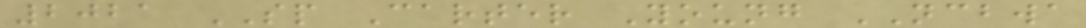2021 SP Carter Young NCBWA
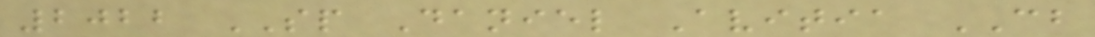2022 SP Daniel Avitia CB
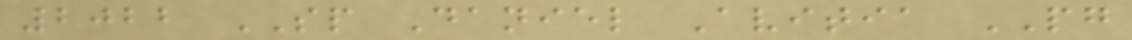2022 SP Daniel Avitia PG
